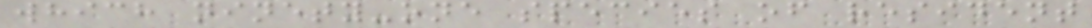which ninety-one species of resident
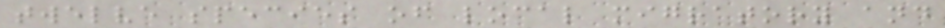twelve species of local migratory and
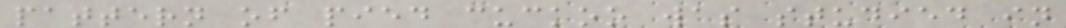pattern of pied cuckoo was studied in
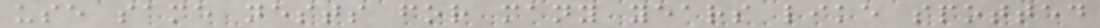use same nests for many years like spotted
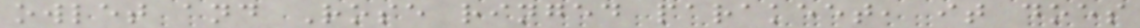owlet and Rose ringed parakeet, it does
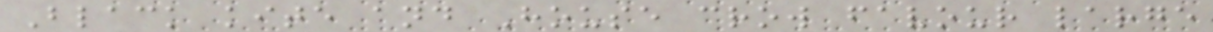Black kite and House crow favour large
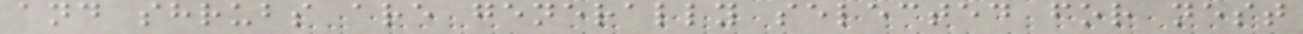and shrubs are generally selected for nest
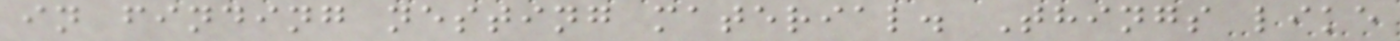in finding nesting material. Things like
